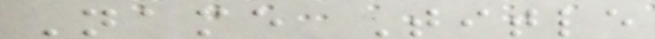Name Title
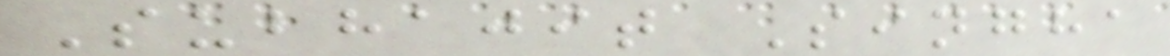Subhajit Singha
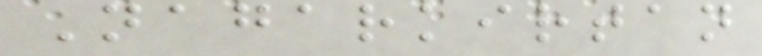Nagarkirtan
